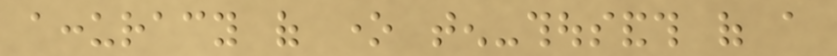accuracy of one ten-thousandth of a
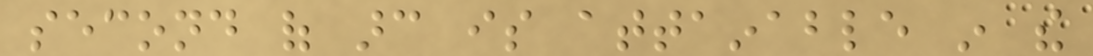second of arc is attainable in the
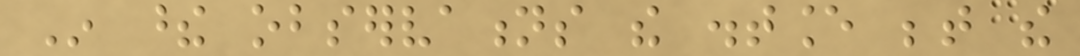In these observations the distance between the
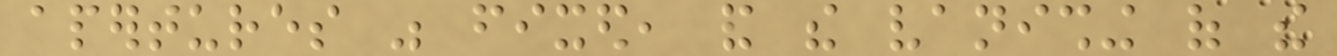apertures was fixed, and the vanishing of the
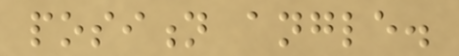position angle.
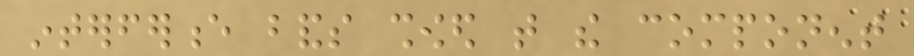interference bands showed that the component
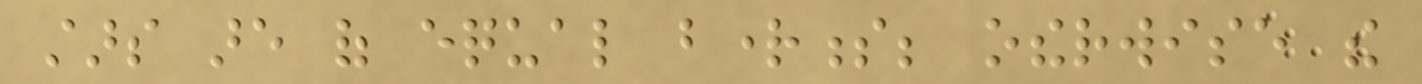stars are of equal brightness; otherwise the
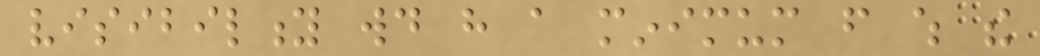visibility would have a minimum from which the
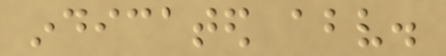indicated above.
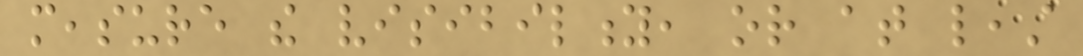measure the visibility, or at least
